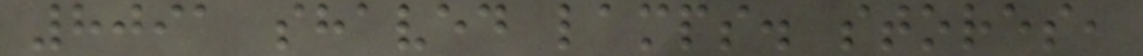8091 shaved lamps. stores,
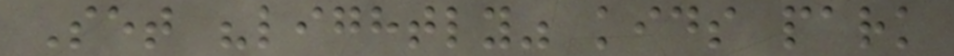Set "lightly" kids park
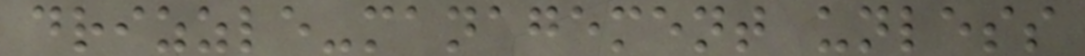drizzle-management unless
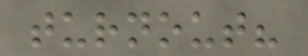turnout?
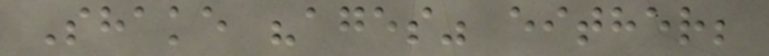Shake "ages" either;
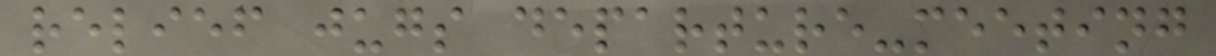relief jugs departure-meeting
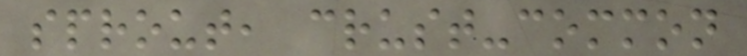sprout, crust-common
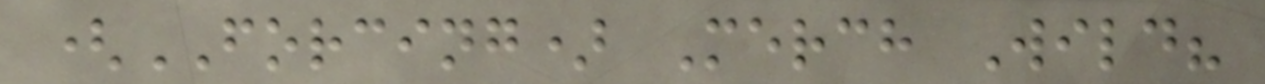(FORCING) Merch Wild?
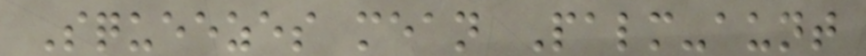Squeezes mean Palm-aunt
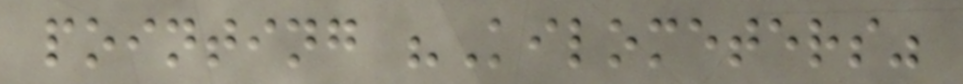pointing "Kilometers"
